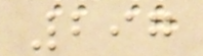297
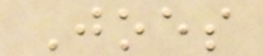Joes
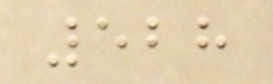528
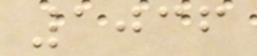1036
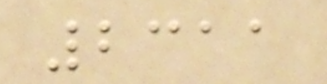2311
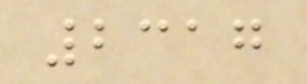2317
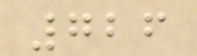726
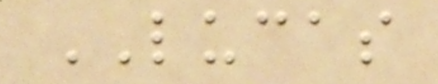LUCAS
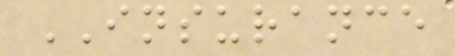INSURANCE
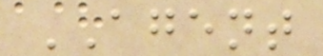AGENT
